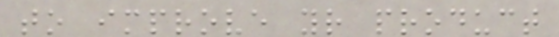to improve your product
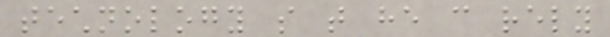technology so that he can rely
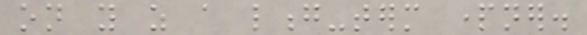on you as a long-term partner.
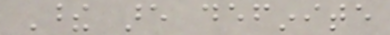These are definite
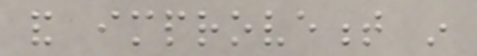and improvement in
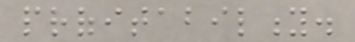profitability.
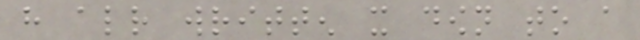have already written it down to a
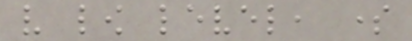very low level, some
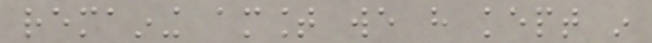remaining amount we have kept in
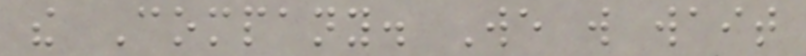the Company. We will wait
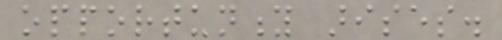opportunity arises.
